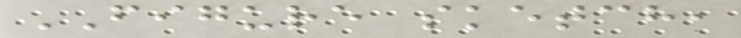FIGURE sketch,
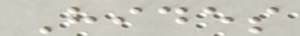Hides
